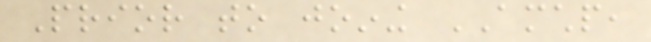Prior to joining AMCHP,
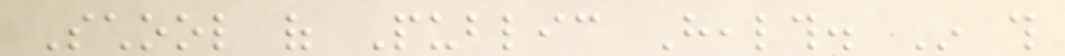School of Public Health. In this
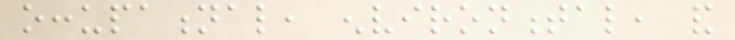occupational, environmental, and
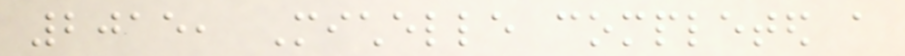2015, Michelle completed a
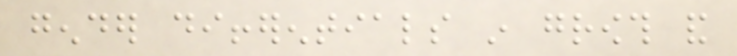gender differentials in growth and
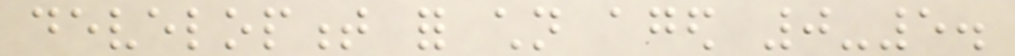development for children aged 0-5.
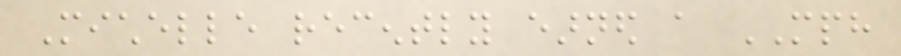Michelle recently earned a MPH
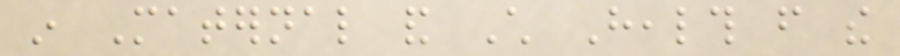in Maternal and Child Health from the
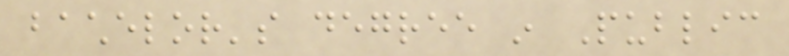bachelor's degree in Public
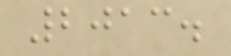2013.
